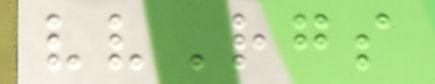vvRgs
